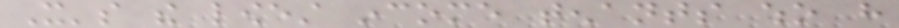It's the lowest income tenants who have
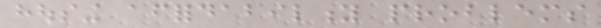housing affordability problems
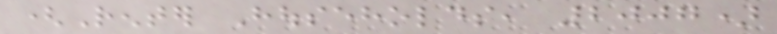(Renter Households, 2007)
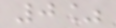0%
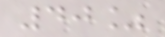40%
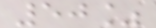50%
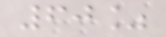60%
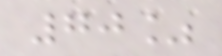70%
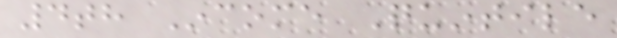4th Income Quintile
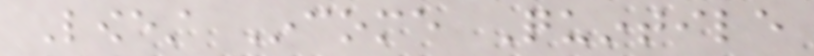Lowest Income Quintile
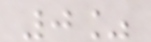0%
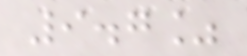9.7%
